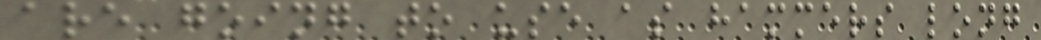are going to use as hammers long
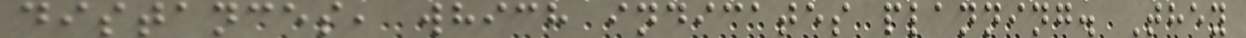distances, which indicates planning. They
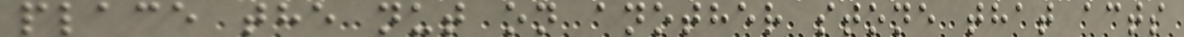place the nut on another stone that acts
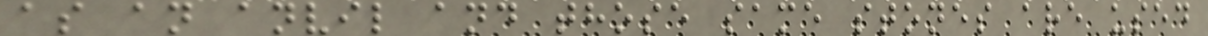as an anvil and those same stones are used
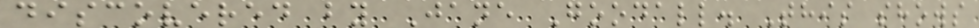discovered by Jane Goodall. This shows
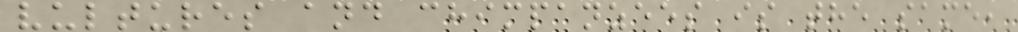vultures and chimpanzees is the same,
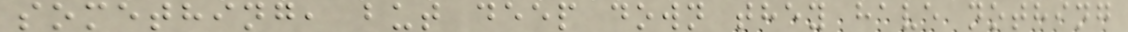something, but deep down they have nothing
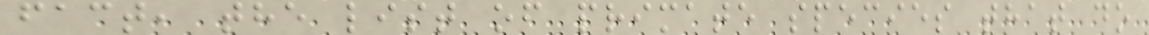fact, the list of primate species that do
